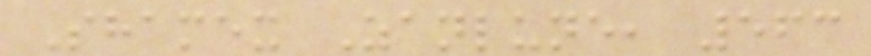Shamex Zanlune, 563
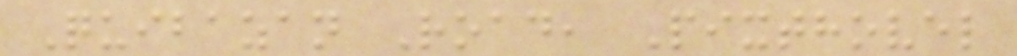Quibazan Road, Pixthovel
